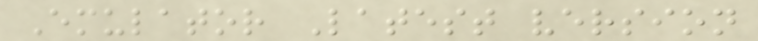Emulator Latest version
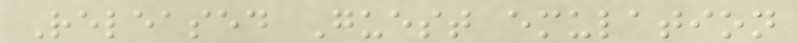Released Guest emulation
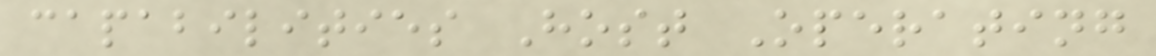capabilities Host Operating
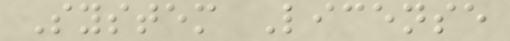System License
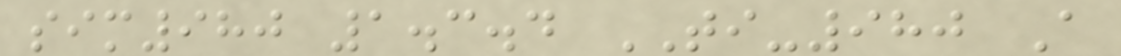sim980 1.3.4 TI-980 A
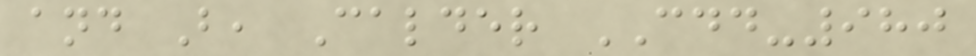and B, Calder CDD-980
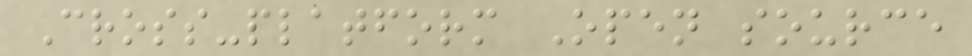Cross-platform Open source
